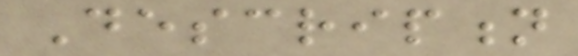Description
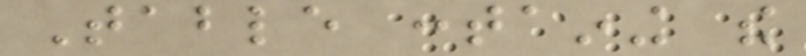Table containing the
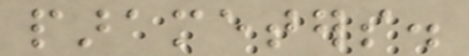parameters.
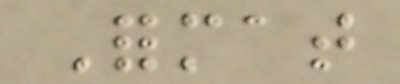Format
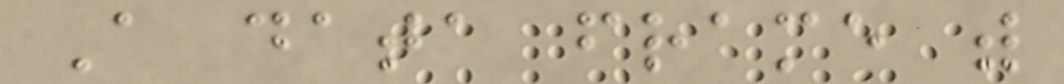A data frame with
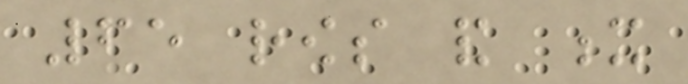65 rows and x
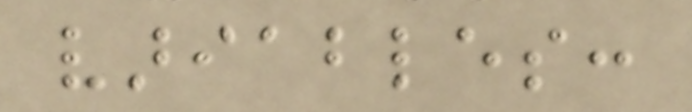variables:
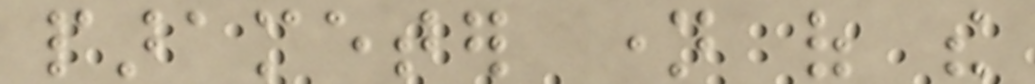parameter name of the
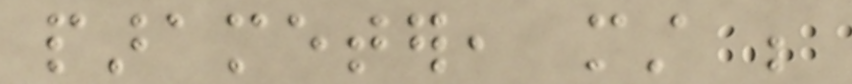parameter, must be
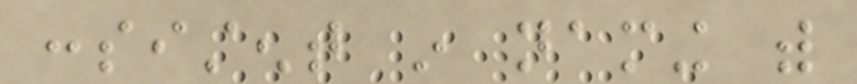consistent in naming with
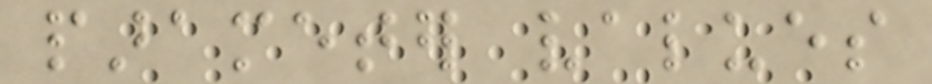parameter values
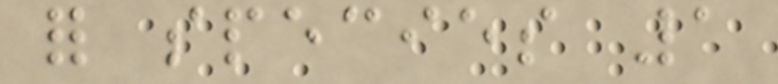for species 1
